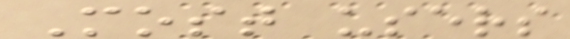Most users
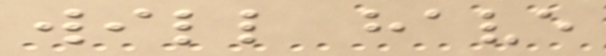will have
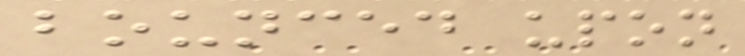bounced upon
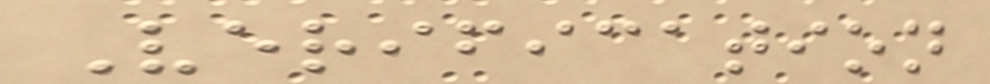Verification
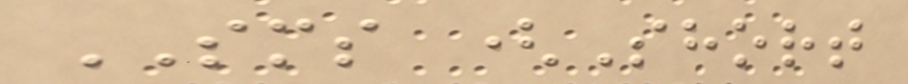SMS (Short
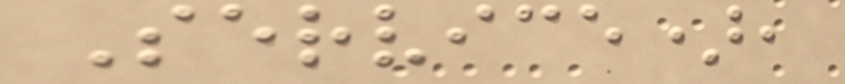Service),
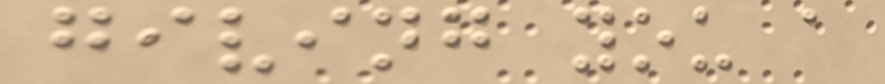giving you a
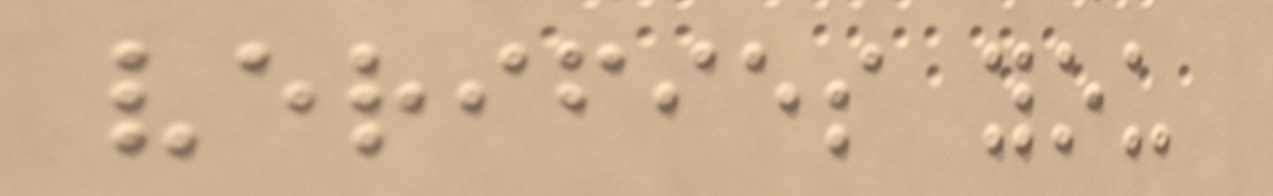verifies you
